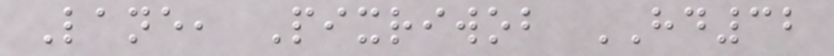Lane, Pixriwob HD32
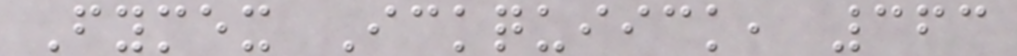Fymex Ickquiick, 363
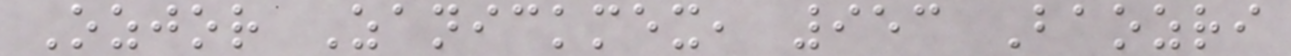Ozjor Zanickmex, 953 Baozri
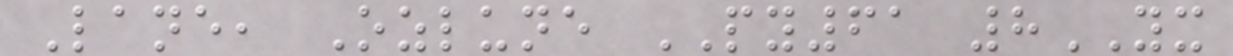Lane, Ozlune PY61 8YX
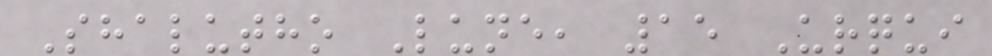Shalutho Lune, 15 Urqui
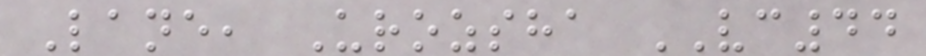Lane, Urozsha VC44
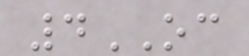4OC
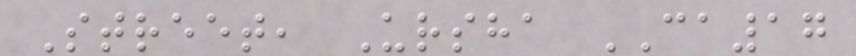Street, Ursha CA17
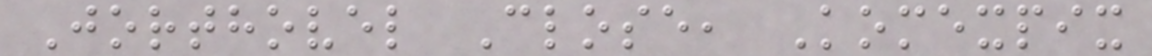Jorthovel Close, Komexpix
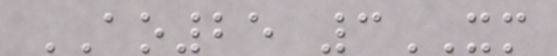AO25 3XM
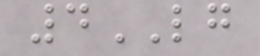4LG
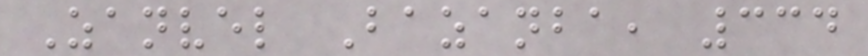Zanvel Bazanba, 334
